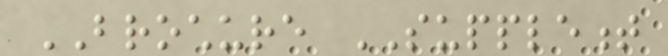BROCHURE SUPPLEMENT
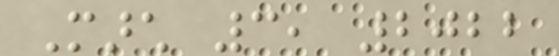March 3, 2022
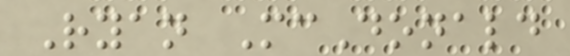Ryan McDonald
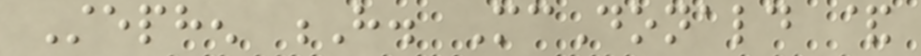Stephen H. McDonald &
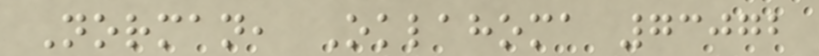Norman, Oklahoma 73072
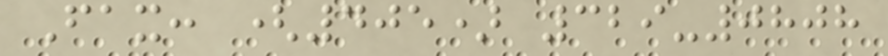Fax: (405) 329-0808
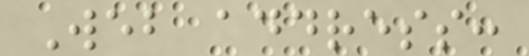Web address:
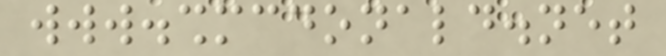www.shmcdonald.net
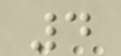4
